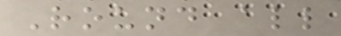Round all
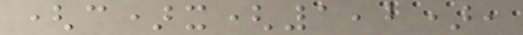(c)x(1,2),
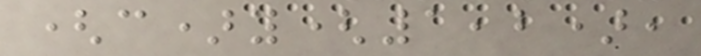(c)y(1,2),
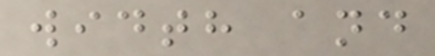width and
